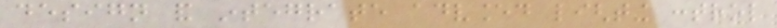design and integrate advanced lighting control
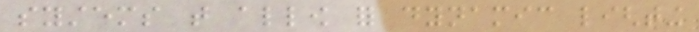systems that allow for dynamic lighting
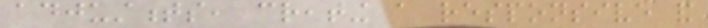adjustments, creating a responsive and
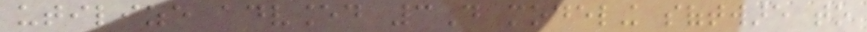utilize advanced 3D modeling software to
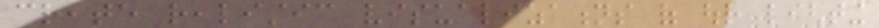create realistic visualizations of our lighting
